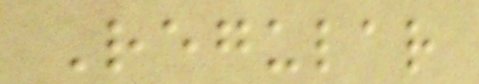Regular
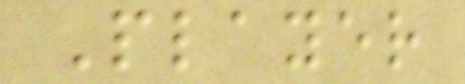Player
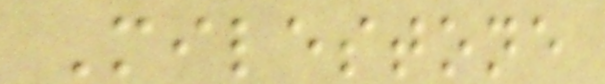Milestone
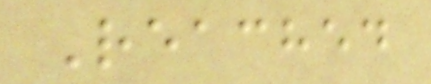Reached
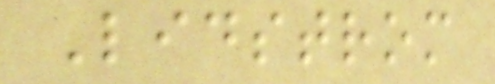Lidstrom
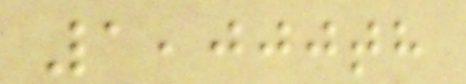1,000th
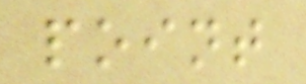point
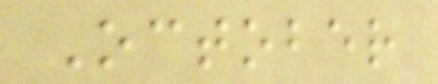October
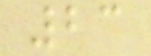23
